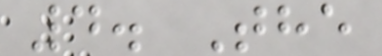4. The
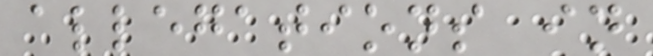allegations in
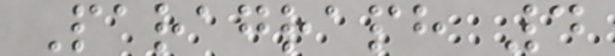Paragraph 4
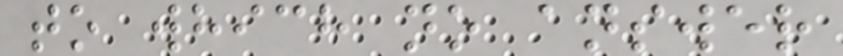to which no answer
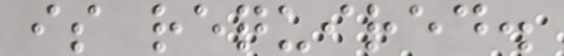is required.
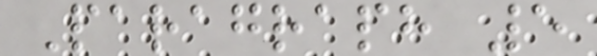Paragraph 5
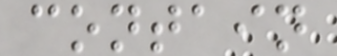contain
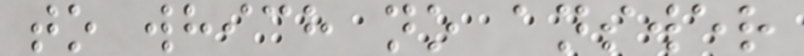to which no answer
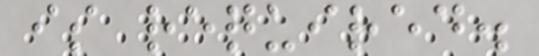is required.
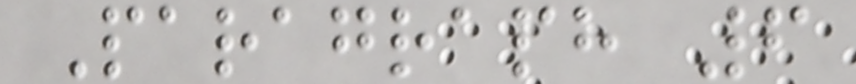Paragraph 6
